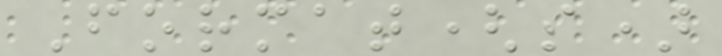Format(s)
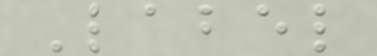Label
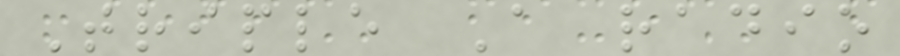Triple A radio
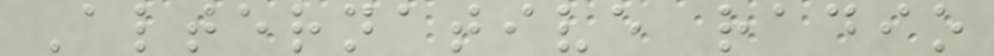Alternative radio
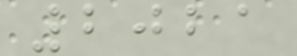2021
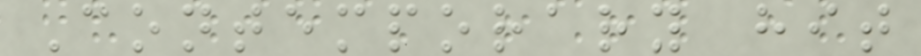Contemporary hit
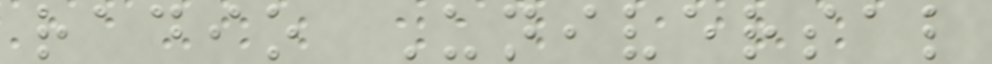radio Universal
